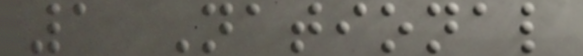1 National
